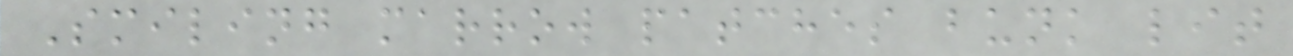Smiling marrow patches bunk lit
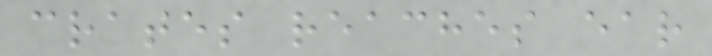crates reaches ear
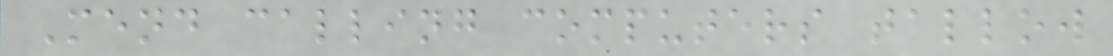Mend calling computers tallow
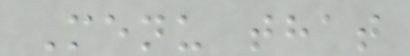Menu that
